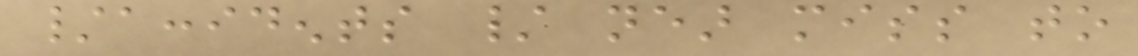/accidents / near miss to
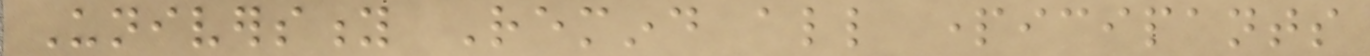University Remind all participants
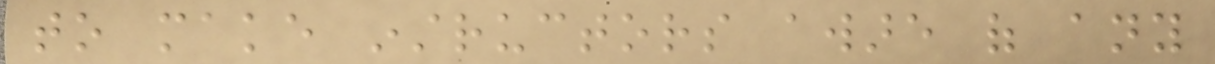to make instructors aware of any
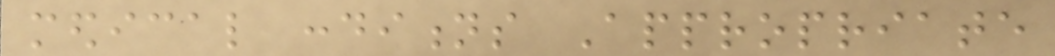medical conditions Appropriate
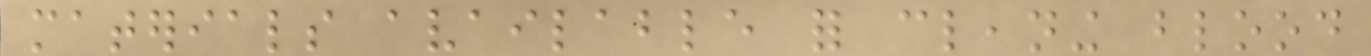materials available for cleaning blood
